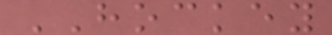HOCKEY
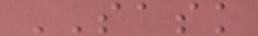SASK
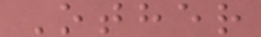Other
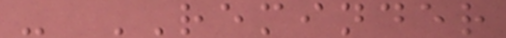- REMINDER
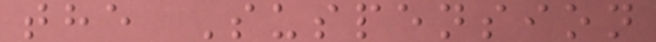the Suspension
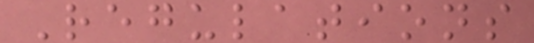Regulations
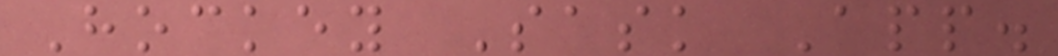Hockey Sask App.
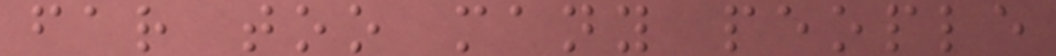far too many people
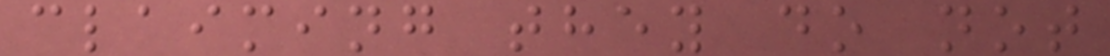claiming they do not
